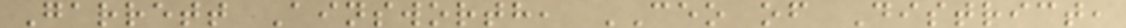Garrett Ainsworth, CEO of District,
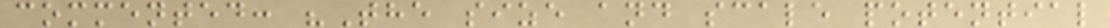commented: "The size and scale potential
